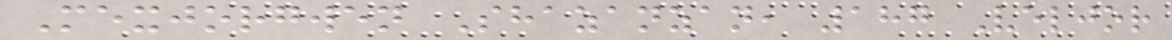Mexjorgwen Shazanzan, 187 Veljor
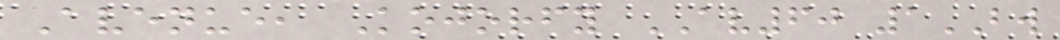Avenue, Kojorfy AV60 1BW
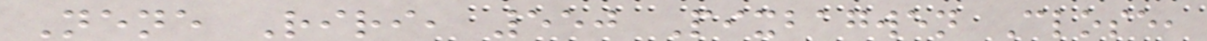Nene Riri, 550 Pixbagwen Close,
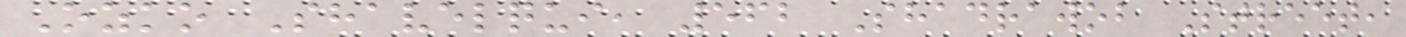Ozko Shavelqui, 562 Shadrawob Street,
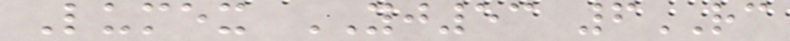Lumex YJ53 6RC
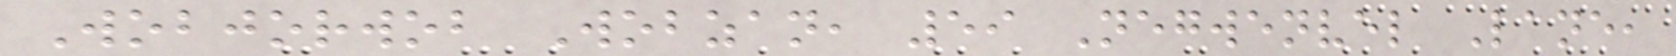Wobjorwob Wobzan, 59 Negwenvel Lane,
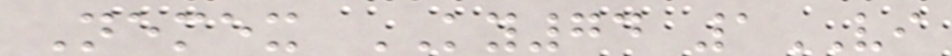Nemex KY74 1VI
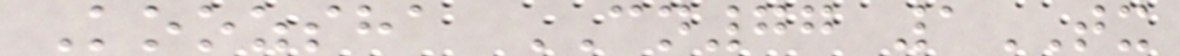Koozsha CN77 1TX
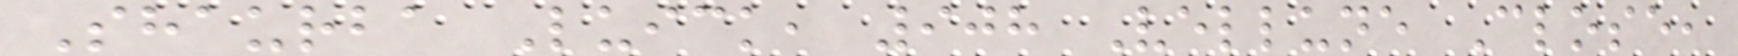Shaurba Luick, 908 Vellune Close,
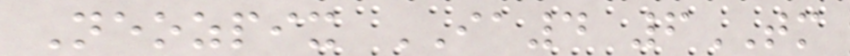Neozpix IA4 6TM
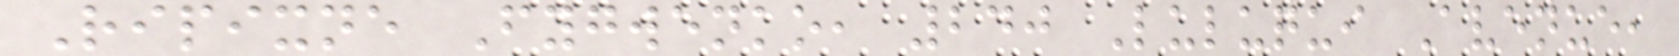Ripixne Fygwenko, 240 Luluqui Avenue,
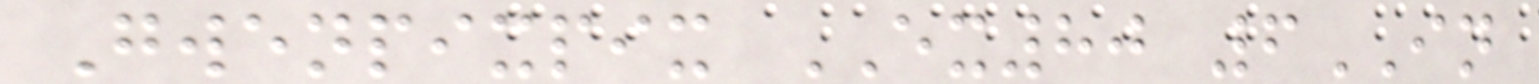Gwenpixpix EX80 6IN
